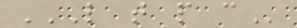L T P C
